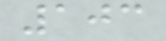103
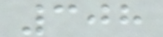308
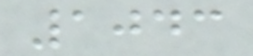1043
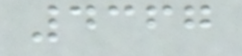4367
